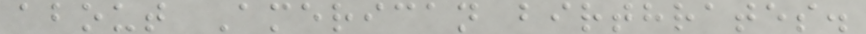about American birthrates.
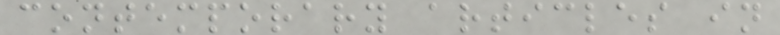contemporary articles in
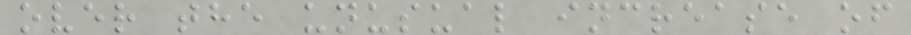over the unusual increase of
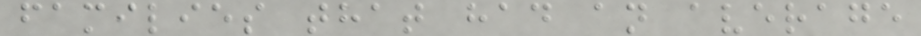families that had an average
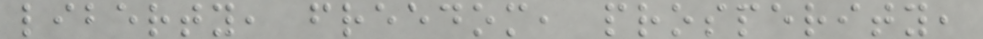liberty, freedom, prosperity,
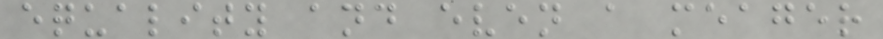equality and even a meager
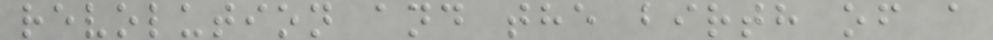revolution and the birth of a
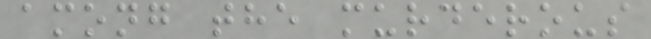among the murderous
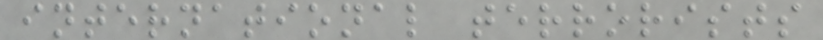international terrorists
